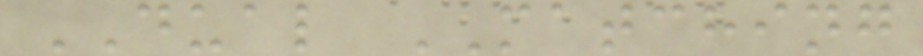DUAL MATCHING
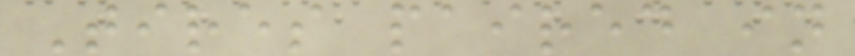Tires paired in
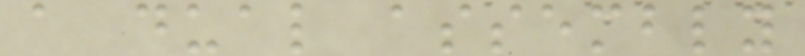a dual assembly
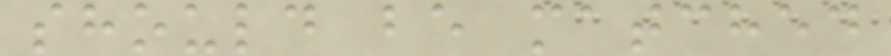should be matched
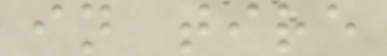in tire
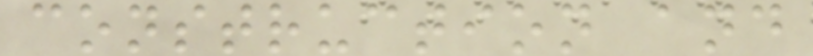construction and
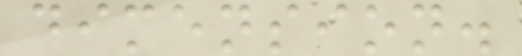dimension.
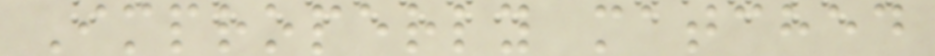Improperly matched
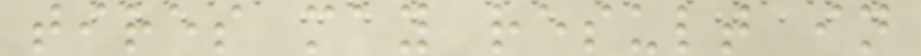tires may result in
